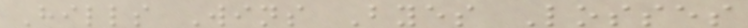Hills Wins Byes Losses
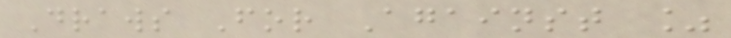Draws For Against %
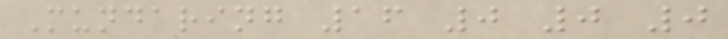Mundaring 16 0 0 0
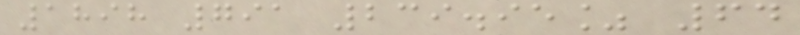1898 791 239.95% 64
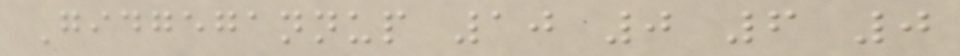Gidgegannup 10 0 6 0
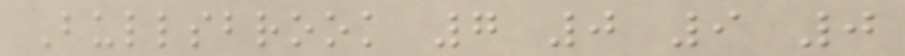Bullsbrook 7 0 9 0
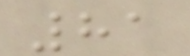81
